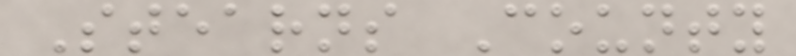Stearns County
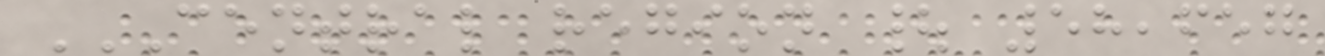CENTRAL REGION | 58,657
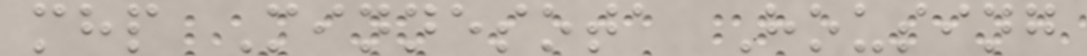mhp Minnesota Housing
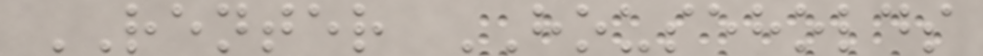RENTER HOUSEHOLDS
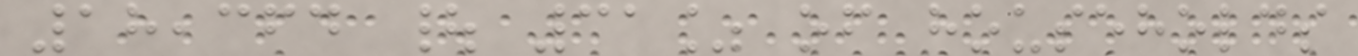18,364 | 31% of households
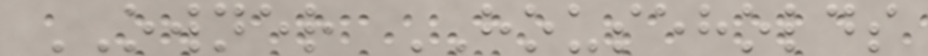OWNER HOUSEHOLDS
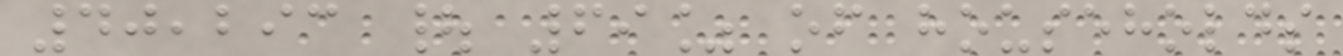40,293 | 69% of households
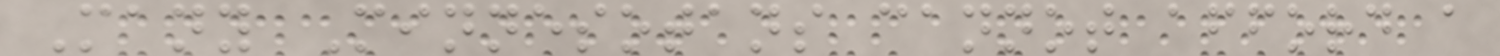Many Minnesotans cannot afford a
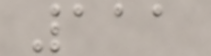111
